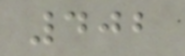402
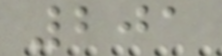201
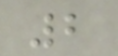2
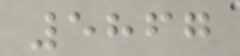5867
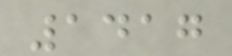1417
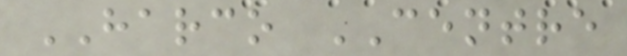HARCO CENTRE
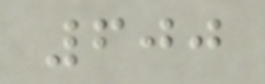600
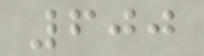600
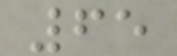65
